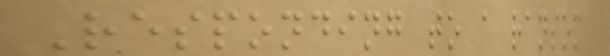Responding to a ransom
